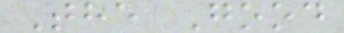The Good
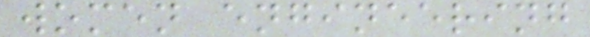women engineering
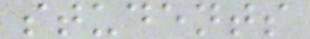students
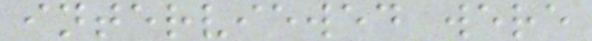interviewed were
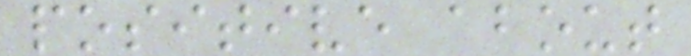positive about
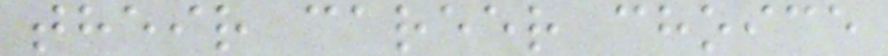their career choice
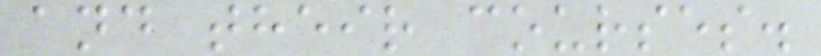and their courses.
